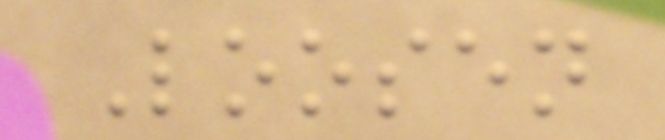Loosen
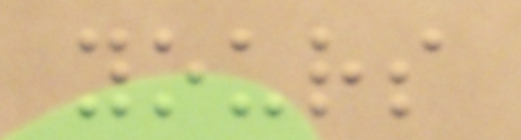yours
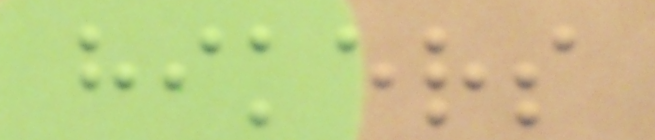hikers
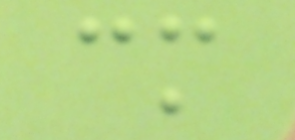cm
